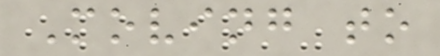Moving to
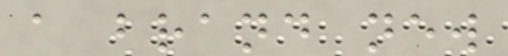a brand new
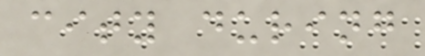city during
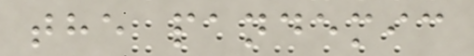the pandemic
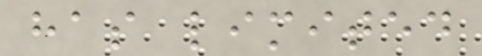has limited
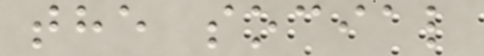the social
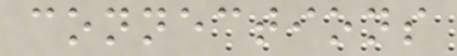connections
